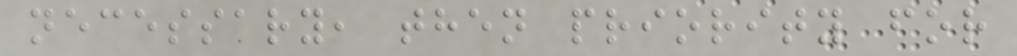necessary, then priority for
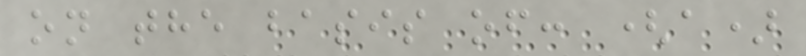on the basis of: (a)
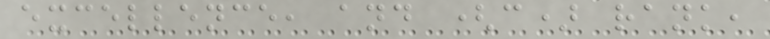excellence, and (c) rank,
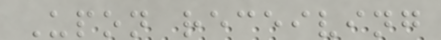Upon receiving
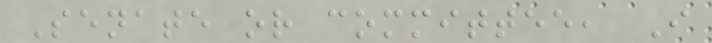Senate or committee, I
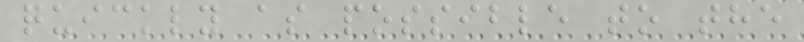quickly as possible to the
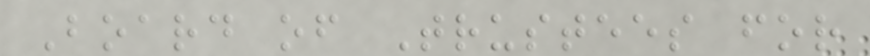Board of Trustees for
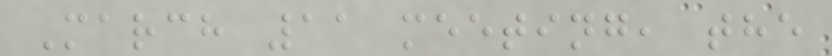March 11 meeting, the
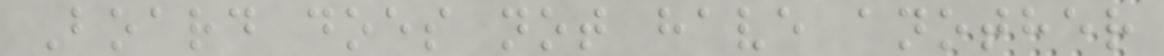Board does not have another
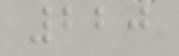220
